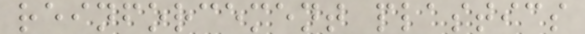reinforcement plastics
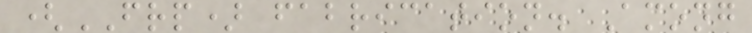(FRP) fabrication. Among
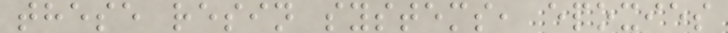these resin systems, epoxies
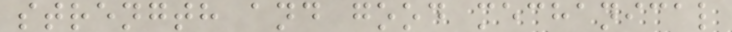strength and good mechanical
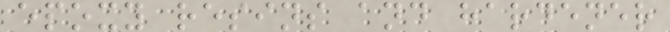epoxy resins and hardener
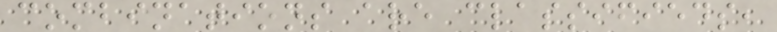combinations are classifieds,
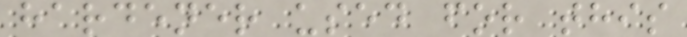hardener used for this
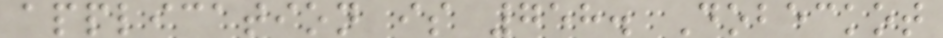application is 758. Dobeckot
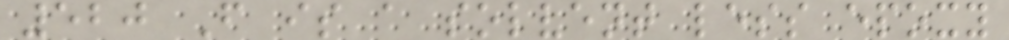520 F is a solvent less epoxy
